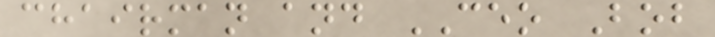chairman and CEO Bob
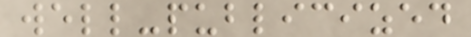well-publicized
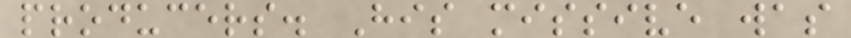producers. His missive was
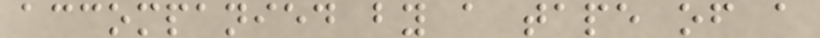accompanied by a tape of a
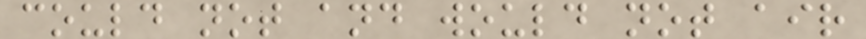could not and would not air
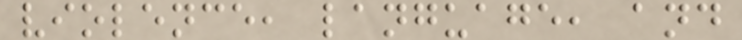violence, language, and
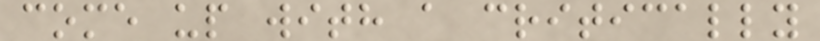come up with a critically
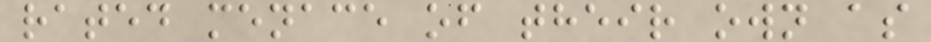rated menace of their own as
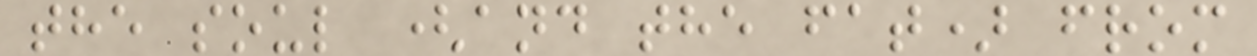the soul (and the fat) from
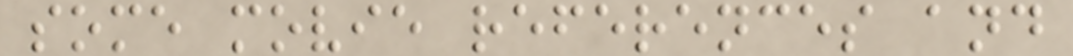some movie references and
